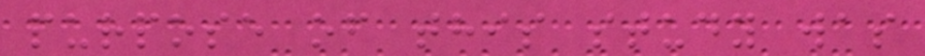purpose of this study was
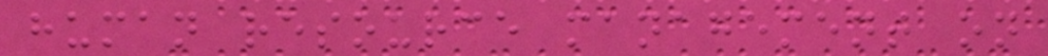human resource management on
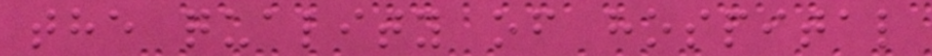the quality of hospital
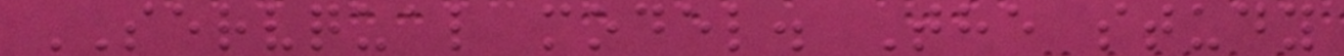SERVQUAL model. The study
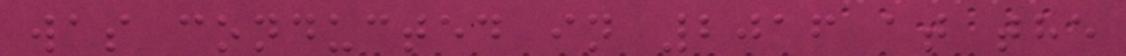was conducted in 2016 at the
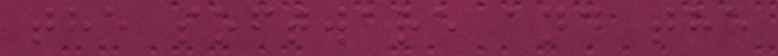the software and the
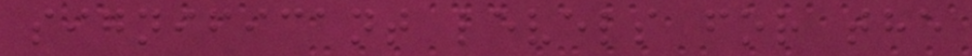significant levels for the
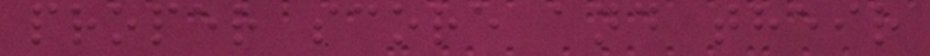proper score and their
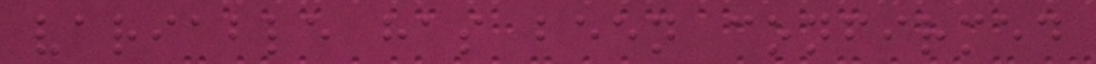variable has been confirmed
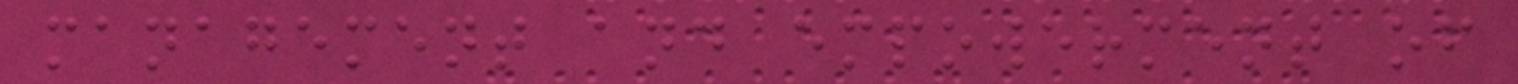management and empowerment of
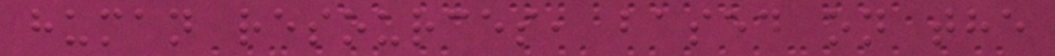human resources, based on the
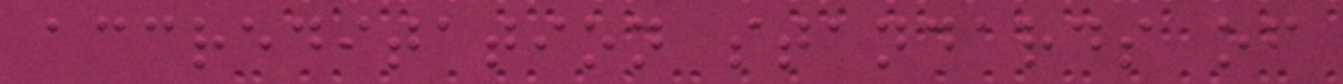accreditation standards of
